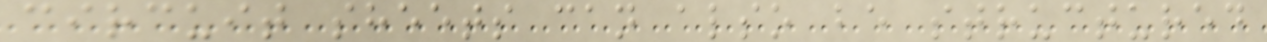circuit sheets can also be structured
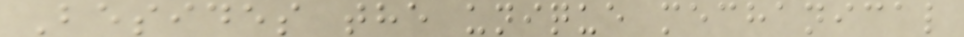Besides the unique mechanical
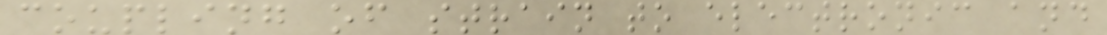coupling of strain to electronic and
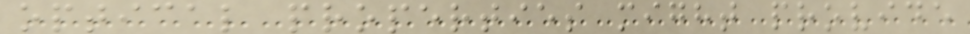optical properties might provide
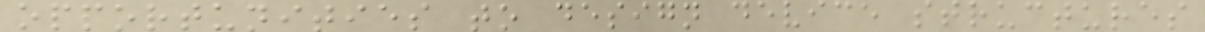opportunities to design device structures
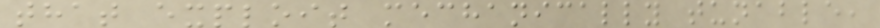that exploit mechanically tunable,
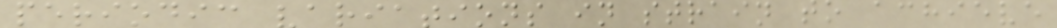periodic variations in strain to achieve
